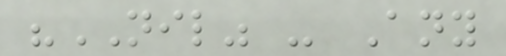"NIL" - Any
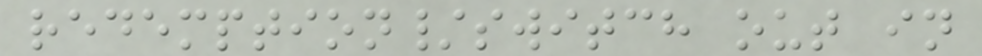redemption/switch out in
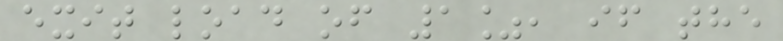exit load of 1%, if the
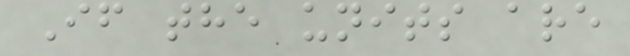If the units are
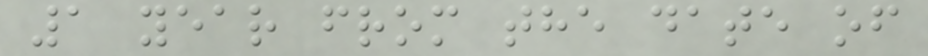1 year from the date of
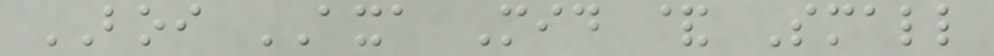BOI AXA Mid & Small
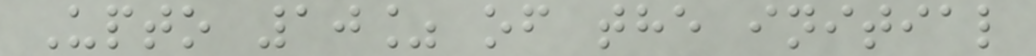Upto 10% of the initial
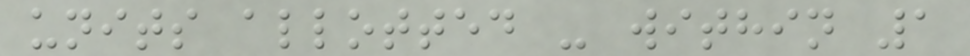units allotted - within 1
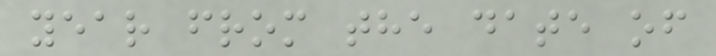year from the date of
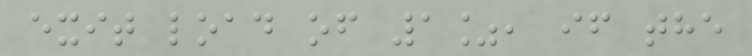exit load of 1%, if the
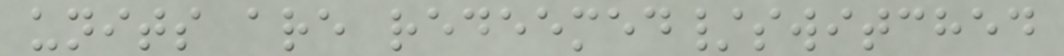units are redeemed/switched
